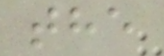the
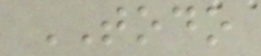TODO
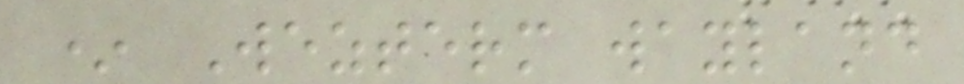* Wezterm wayland
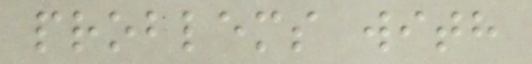problems with
